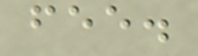fee.
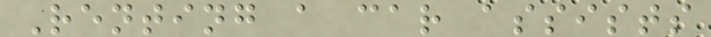Renting a car assists
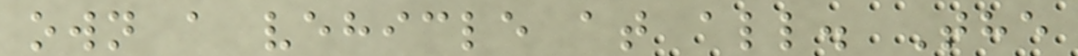own a vehicle at all. The
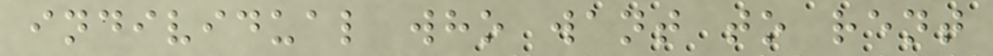individual who want to rent
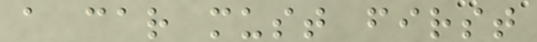a car must first
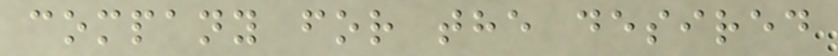company for the desired
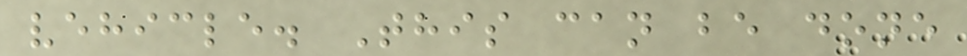vehicle. This can be done
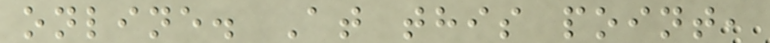online. At this point,
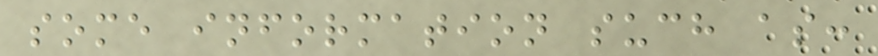some information such as:
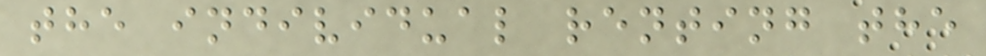the individual renting the
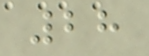28
